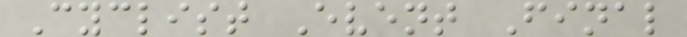Cyclist Event Final
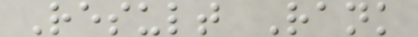Result Rank
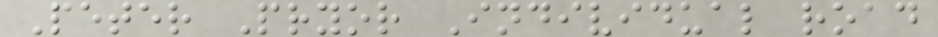Peter Pryor Individual road
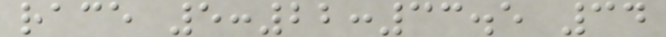race 5:22:33.5 34
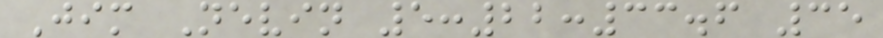Jim Nevin 5:22:33.6 35
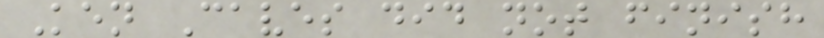Ken Caves did not finish
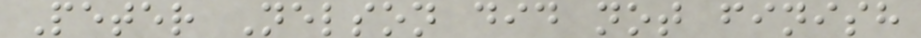Peter Nelson did not finish
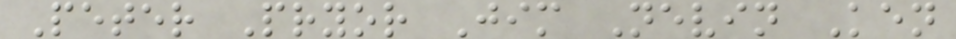Peter Pryor Jim Nevin Ken
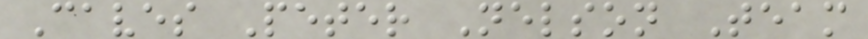Caves Peter Nelson Team
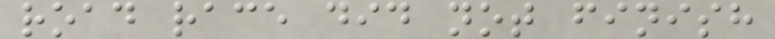road race did not finish
